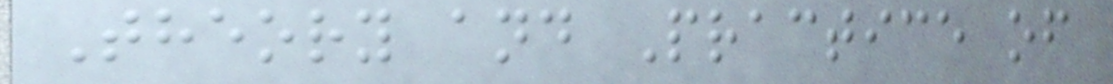Theory and Practice of
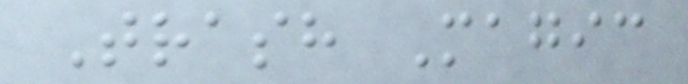Trash Magic
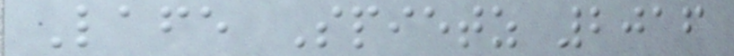Lafe Spietz 2016
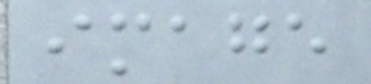image
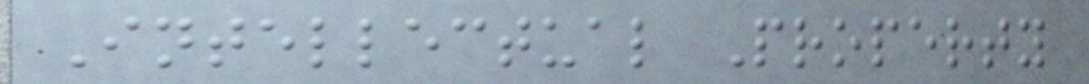Intellectual Property
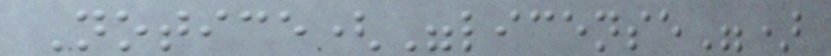Notice("license")
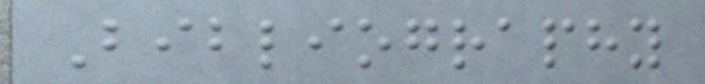Bibliography
